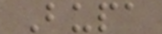Bupa
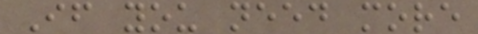If you need more
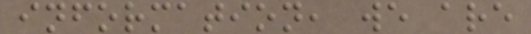information, we are
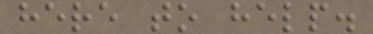here to help.
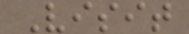Visit
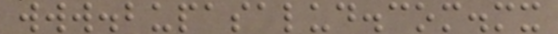www.bupasalud.com.mx
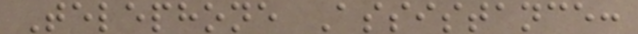Telephone Assistance:
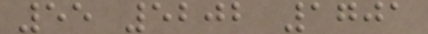55 5202 1701
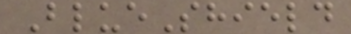BlueShield
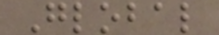Global
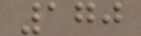170
